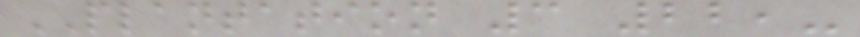PLANTATION 3 22,-
